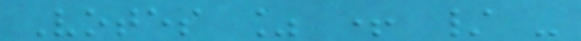Votes % + / -
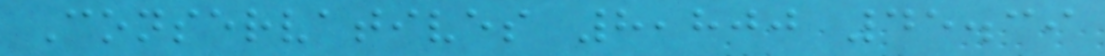Conservatives 8,800 45.39
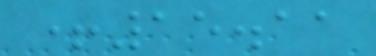+15.11
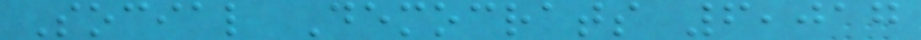Social Democrats 6,017
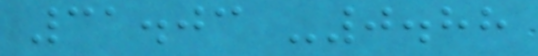31.03 -0.88
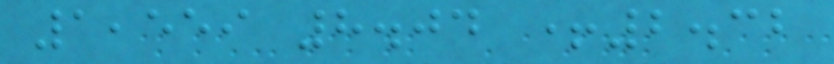1,559 8.04 +2.32
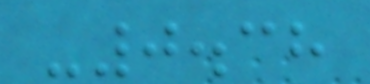-0.38
